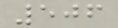506
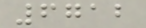6712
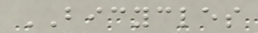BICYCLES
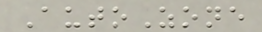AutoZone
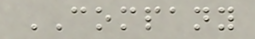COMPANY
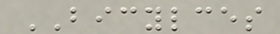BICYLCES
